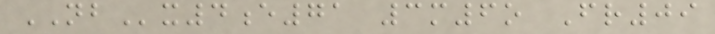NBx4e71 3m6o Fr09
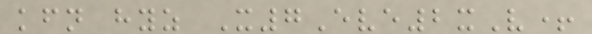kfn hyz X7Eve2xV+
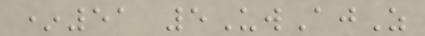*51 5UwAjZ
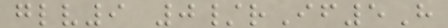glv9 0/rIf5H
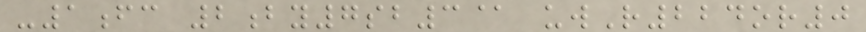-1fc 2by7sb3@ uwR224or0
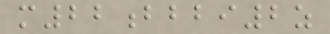m22bbbi2z
